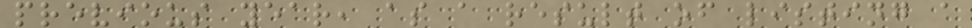previous year, as a result of listing a
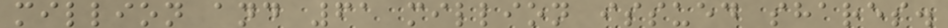million and 61 million issued shares.
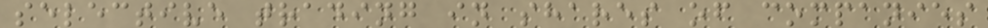selective trading in shares of companies
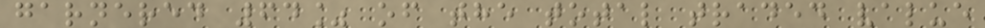garnered 64% of the total traded value
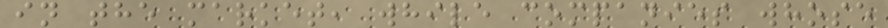in the market, while companies whose
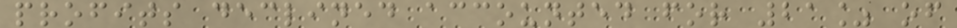profits declined accounted for 21% of
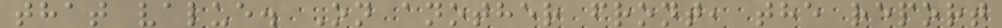that value. On another front, the report
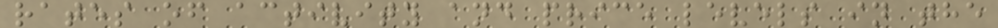rates of activity and price levels in the
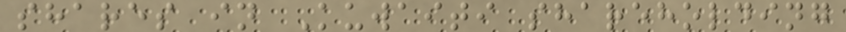shares in Kuwaiti shareholding
